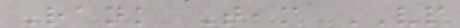Rank Team VP
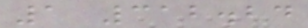1 312.24
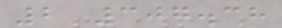2 307.38
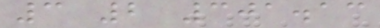3 2 301.13
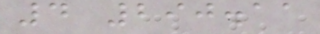4 290.11
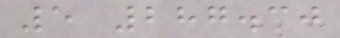5 287.30
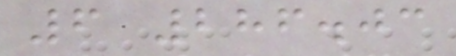6 286.03
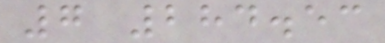7 284.53
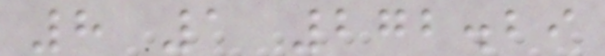8 1 272.29
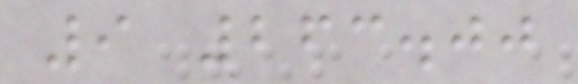9 263.00
